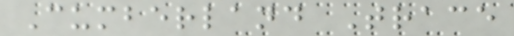Cumberland Trace
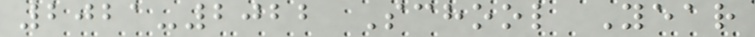2021-2022 School Year
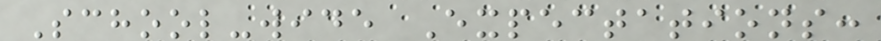School-wide Expectations:
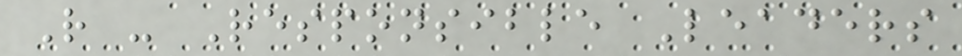R - Responsible Leaders
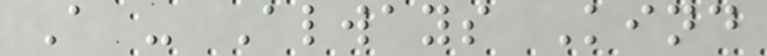A - Always Kind
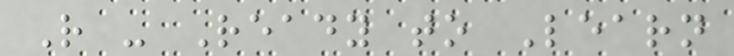R - Ready to Learn
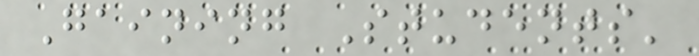Gaining Students'
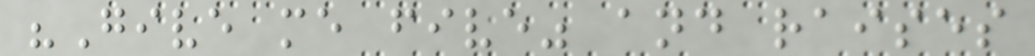"Give me five" and raises
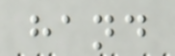hand
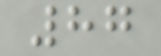87
